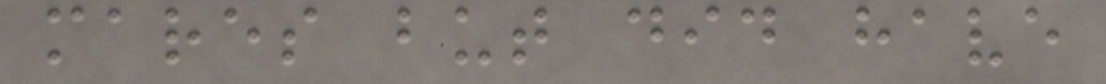mares but did have
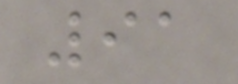91
